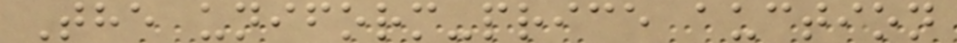The uniform-price auction
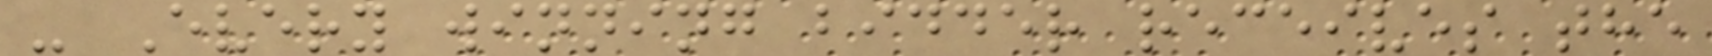- Every winning bidder receives the
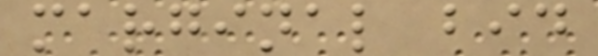marginal bid
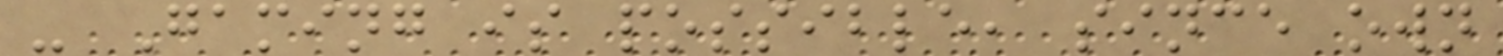- Gaming is possible, since own
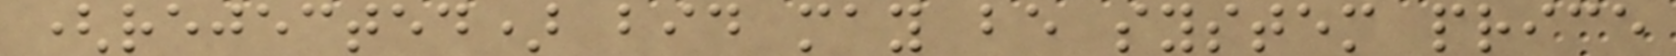(rejected) bid may be system price
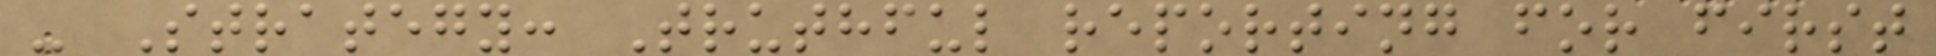- Strategy: Truthful reporting for first
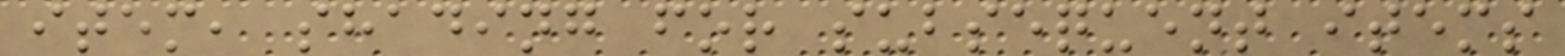item, shading for subsequent items
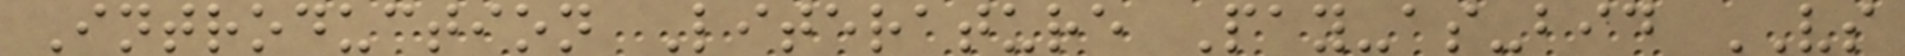Introduction Literature Pay-as-bid VS
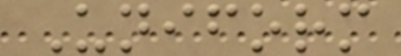Uniform
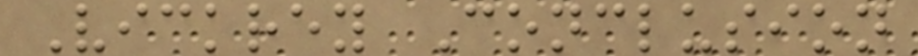Vickrey Conclusion
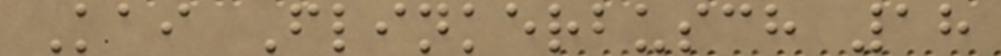Kai Flinkerbusch 18
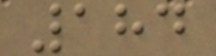184
